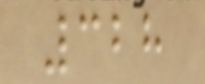328
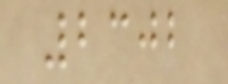2302
